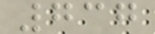737
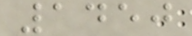1450
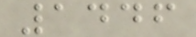1446
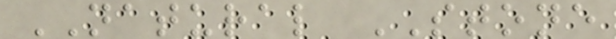NATURAL STONE
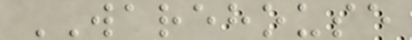WAREHOUSE
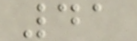41
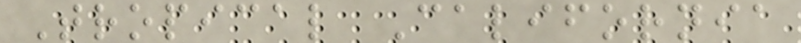Tropical California
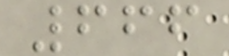666
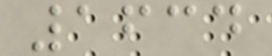1634
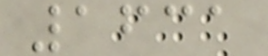1631
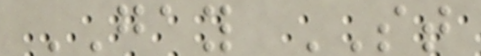GAY ST
